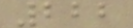222
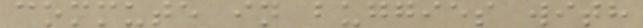commute in buggies with
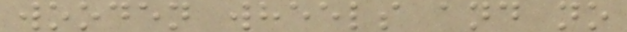wooden wheels and no
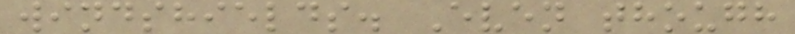windshields. Even though
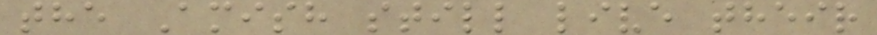the Amish still live their
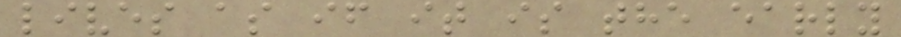lives as if it is the early
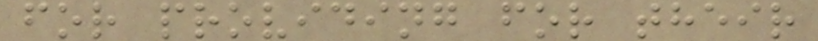for providing for their
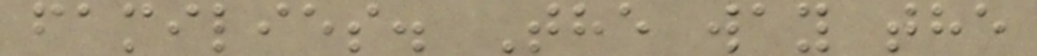families. The way the
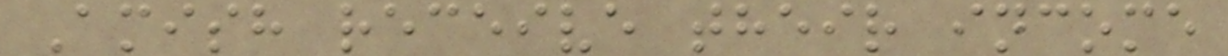Amish receive their income
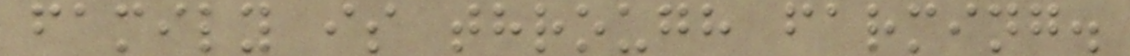family is through farming.
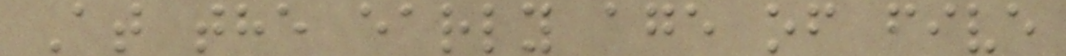At the early age of five
